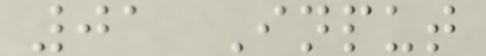01 Input
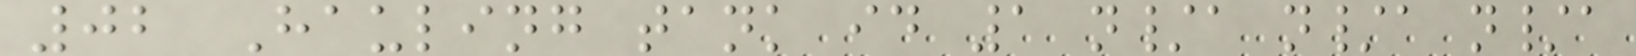02 Hauling tank id 1 n/a n/a n/a
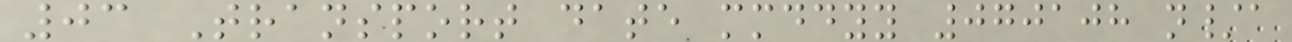03 Transport date mmddyy 070108 n/a
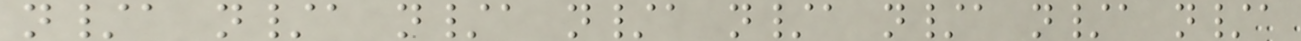n/a n/a n/a n/a n/a n/a n/a n/a
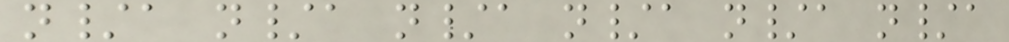n/a n/a n/a n/a n/a n/a
